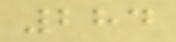284
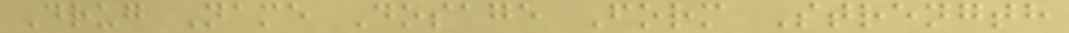Drug Name Dosage Form Strength
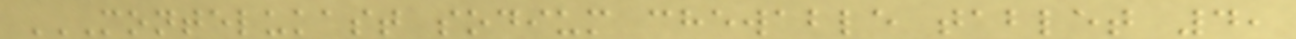MONTELUKAST SODIUM CHEWABLE TABLET 4,
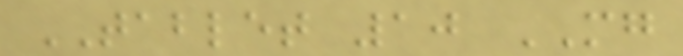TABLET 10 MG
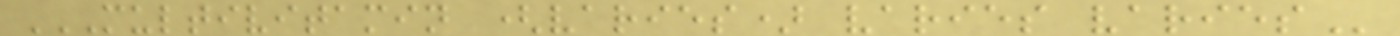MULTIVITAMIN (VARIES) VARIES VARIES
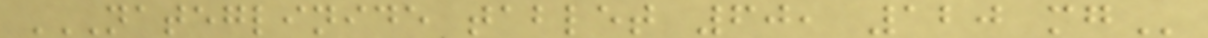NATEGLINIDE TABLET 60, 120 MG
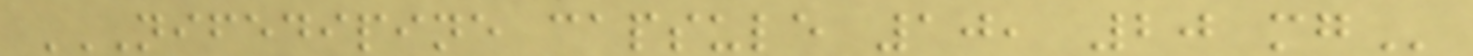NIFEDIPINE CAPSULE 10, 20 MG
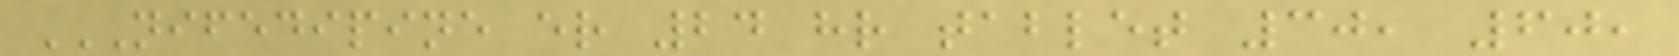NIFEDIPINE ER 24 HR TABLET 30, 60,
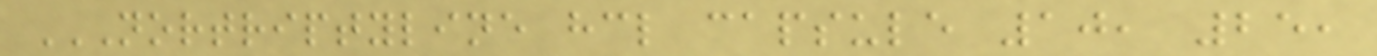NORTRIPTYLINE HCL CAPSULE 10, 25,
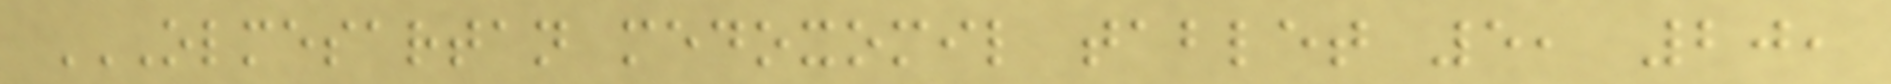OLMESARTAN MEDOXOMIL TABLET 5, 20,
